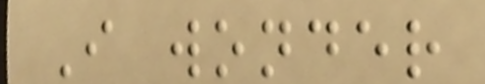I wonder
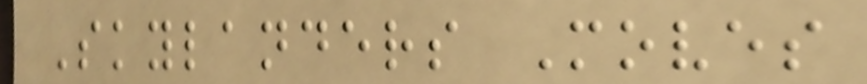Skylanders Moves
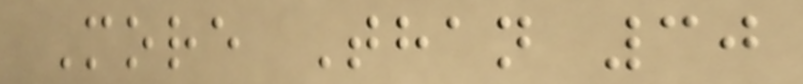More Than 30
